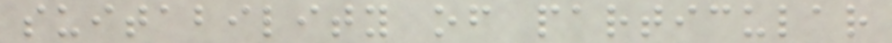suitability of particular
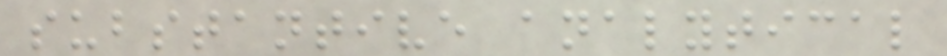substantive analytical
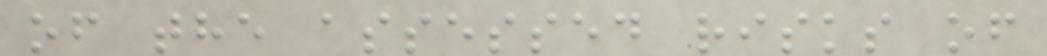of the assessed risks of
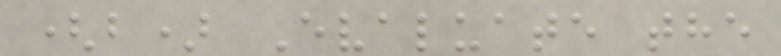(b) Evaluate the
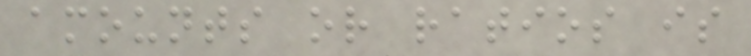amounts or ratios is
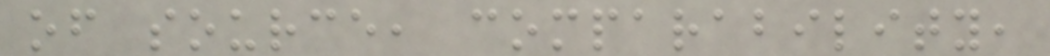of source, comparability,
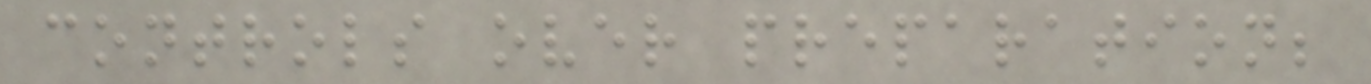controls over preparation;
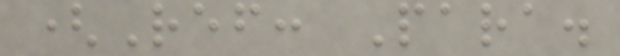(Ref: Para.
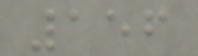156
